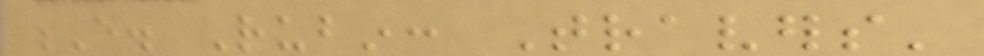E. Rubin: Travers'
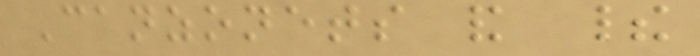Canzonets and their
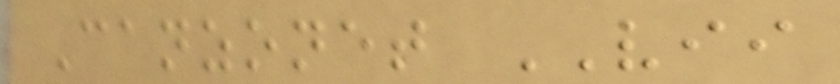Canzonet VII
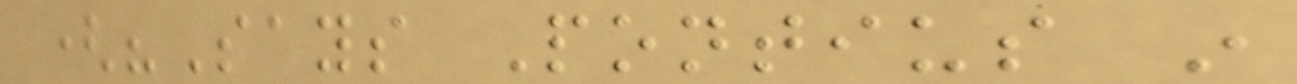("Says Pontius in
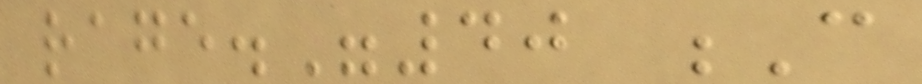rage."40 C
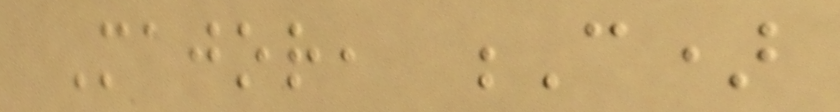Major, C)
